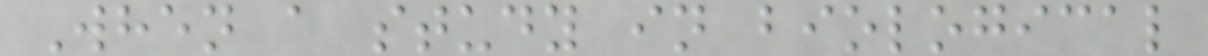When a study in biological
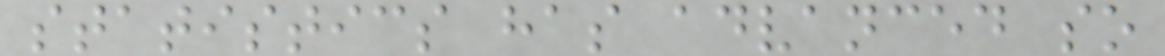statistics has advanced so
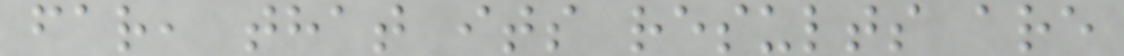far, that its results are
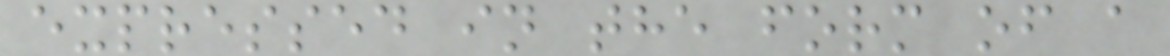expressed in the form of a
